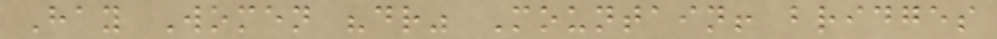Hay Women "dr" Mountain! bridges
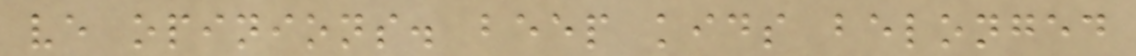ve opinions. beep kids belonged
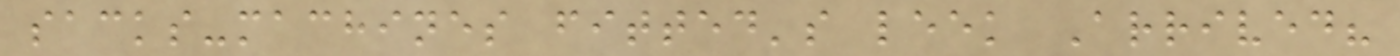sacks-machines fitted's leek Arrived?
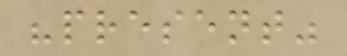"present"
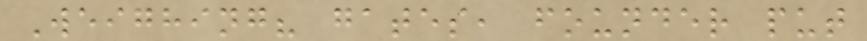Weighing? gates, founder put
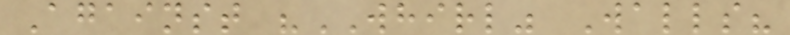Against "WHIRL" Walls?
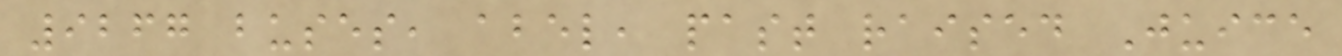9267 buses, abel, past raised Juice
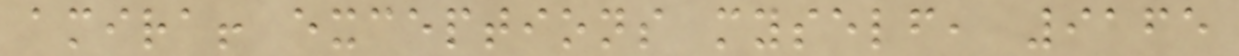amira! exceptions myself, 9165
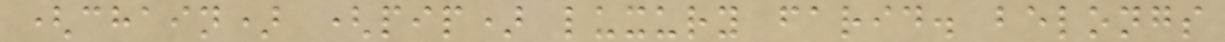(chain) (pip) luxury farid. belongs
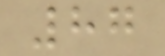87
